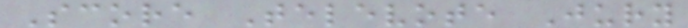Score Televote Jury
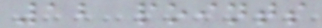12 points
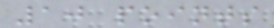10 points
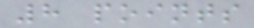8 points
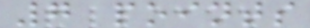7 points
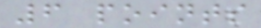6 points
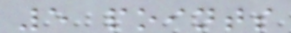5 points
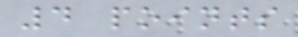4 points
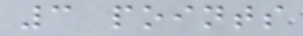3 points
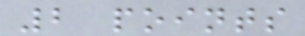2 points
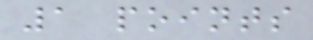1 points
